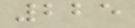225
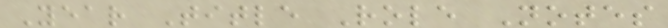Year Title Role Notes
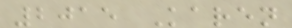2015 Karen
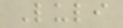Luli
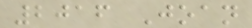2016 Joan
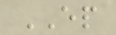EP
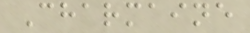Charmaine
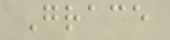Grace
